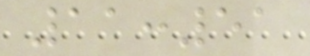11:51
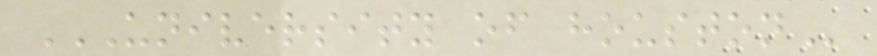UNIVERSITY OF HOUSTON
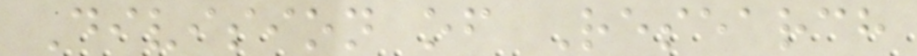Division of Research
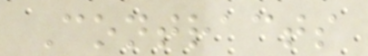Contracts
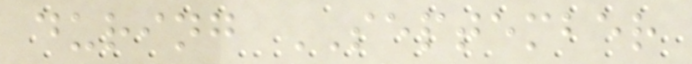during SEPTEMBER
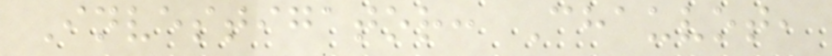Investigator: Chauvot,
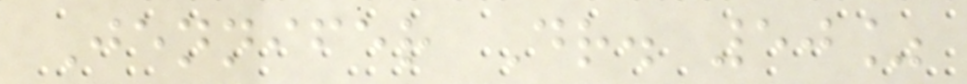Jennifer Dr. 50%
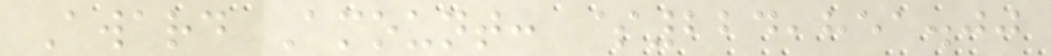Award Amount: $224,851.00
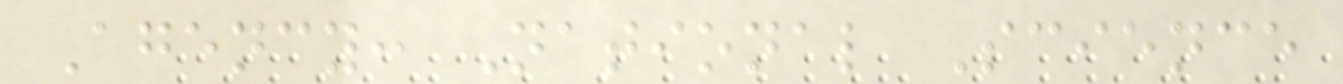Agency: National Science
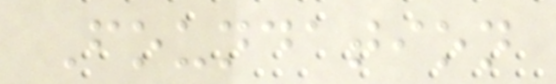Foundation
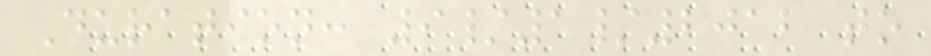Duration: 9/1/2012 to
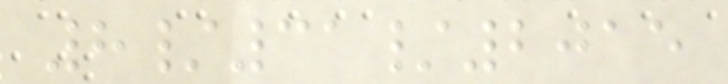8/31/2015
